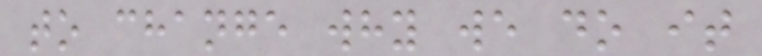to change why we do it
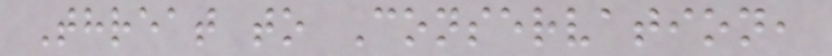Threat to Conservation,
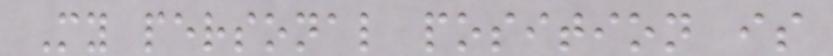My personal position is
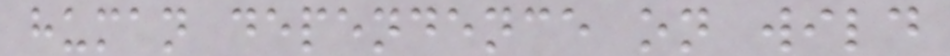human dependence on wild
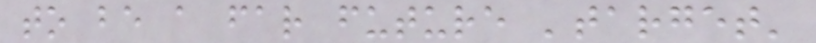to be a far future 'target'
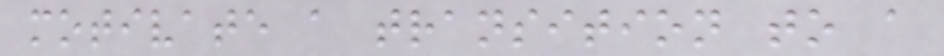motivate a transition to a
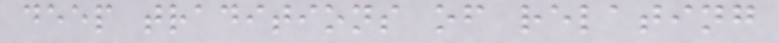deep traditions of relating
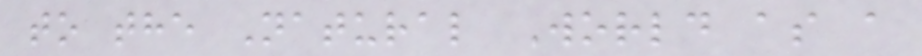to the Natural World as a
